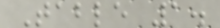Table 1.
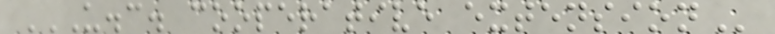U.C. COOPERATIVE EXTENSION
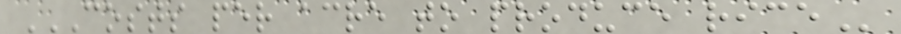COSTS PER ACRE TO PRODUCE RICE
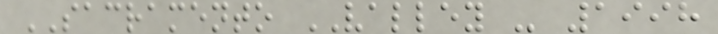SACRAMENTO VALLEY - 1998
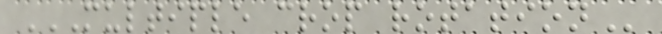MULTIPLE CROP ROTATION
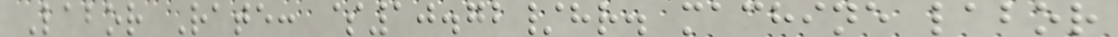Labor Rate: $10.72/hr. machine labor
